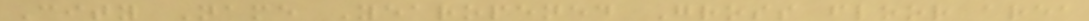City Name Yearopened Gross floor area
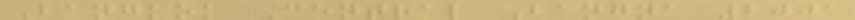Bangkok Central Bangna 2001
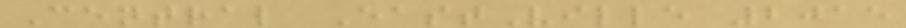Central EastVille 2015
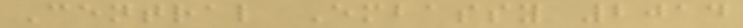Central Embassy 2014
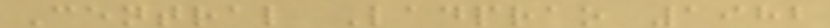Central Ladprao 1982
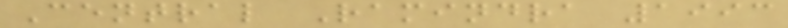Central Ramindra 1993
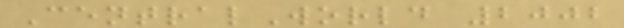CentralWorld 2002
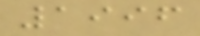1996
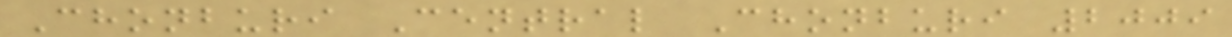Chonburi Central Chonburi 2009
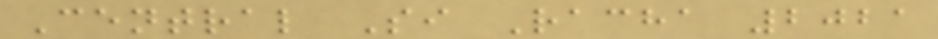Central Si Racha 2021
